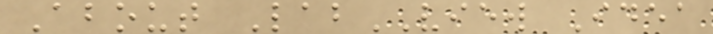About LabVIEW Idea
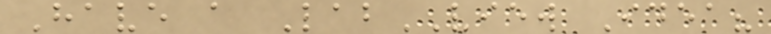Have a LabVIEW Idea?
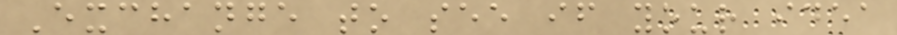Exchange to see if your idea
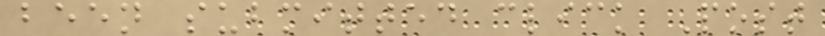been submitted click Post
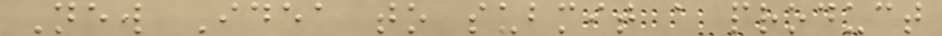New Idea to submit a product
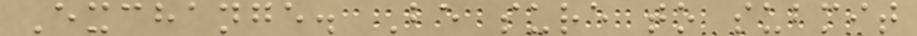Exchange. Be sure to submit
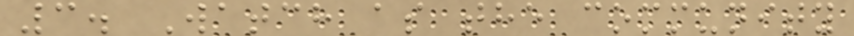3. Watch as the community
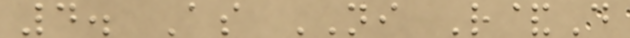4. As NI R&D
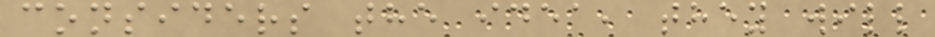considers the idea, they will
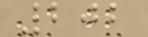202
